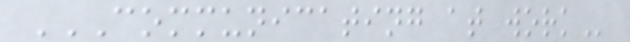COMMUNICATING AT WORK
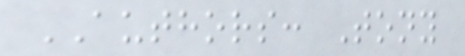AUTHORS: Tony
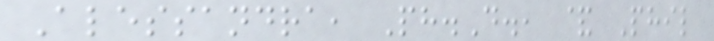Alessandra, Ph.D., & Phil
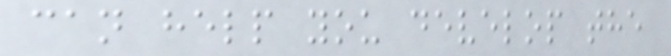can help you develop the
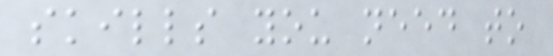skills you need to
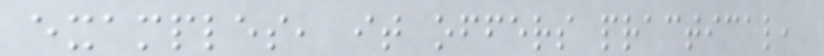examples, it offers practical,
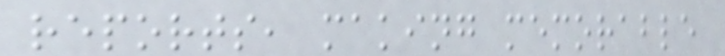reports, making memorable
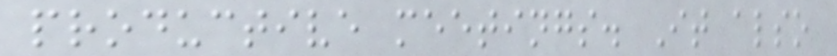productive meetings. It also
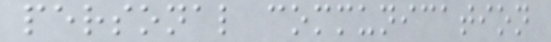personal communication
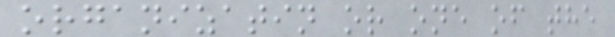organizatin or one of the
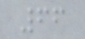66
